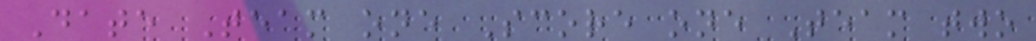Date Team one Score one Team two
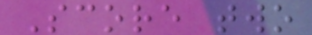Score two
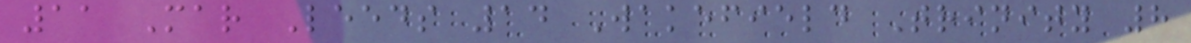11 Mar Leeds 14 Wakefield Trinity 8
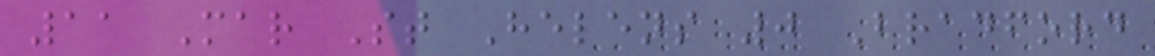11 Mar St Helens 0 Bradford
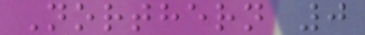Northern 0
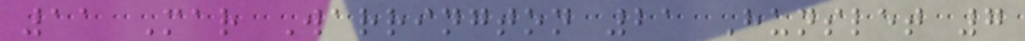11 Mar Warrington 21 Hunslet 7
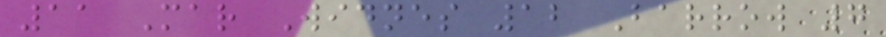11 Mar Widnes 12 Barrow 7
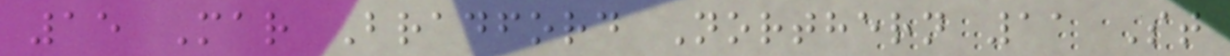15 Mar Bradford Northern 11 St
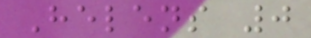Helens 0
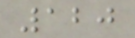120
